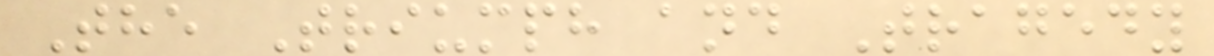The Triumph and Tragedy
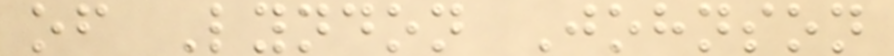of Lyndon Johnson
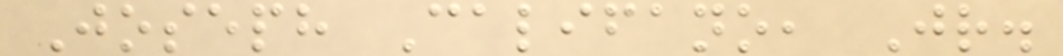Joseph Califano, Jr.
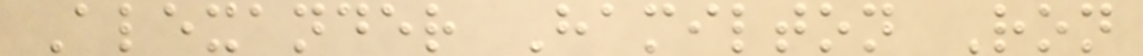Alexander Hamilton Ron
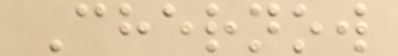Chernow
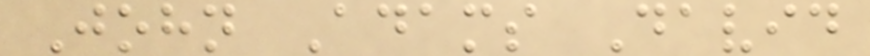John Adams David
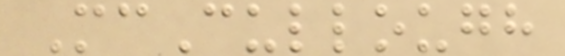McCullough
